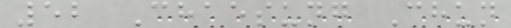52 Chaesung Chun
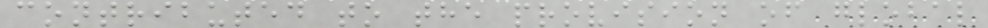contributed to the provision of global
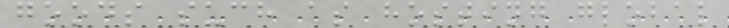goods such as hosting global
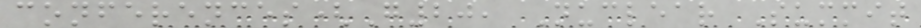conferences(G20, Nuclear Summit
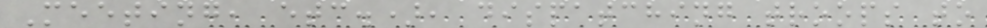Meeting, etc.), dispatching troops to
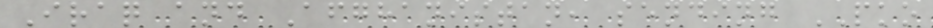Iraq and Afghanistan, sending PKO
